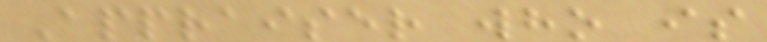Appraiser who is
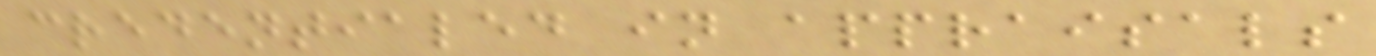credentialed in appraisals
